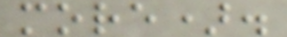more).
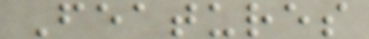Features
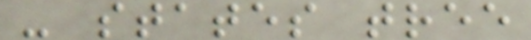- states tree
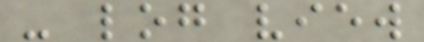- log view
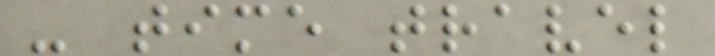- time travel
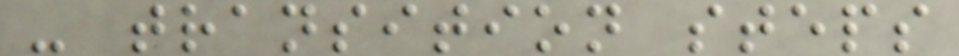- transition steps
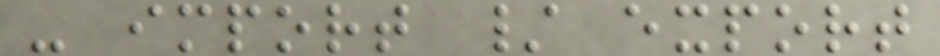- import / export
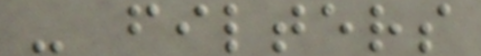- filters
